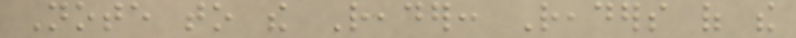Note to the Reader: Readers of the
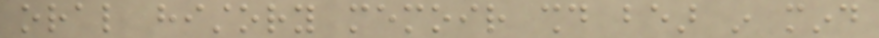oral history memoir should bear in mind
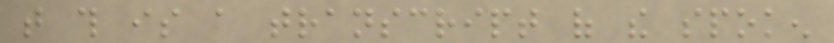that this is a transcript of the spoken
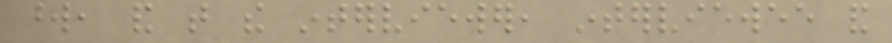word, and that the interviewer, interviewee and
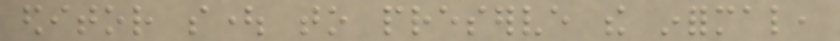editor sought to preserve the informal,
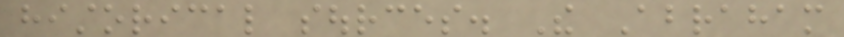historical sources. The Abraham
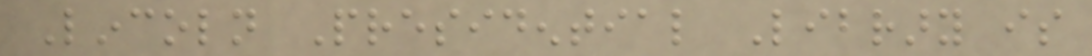Lincoln Presidential Library is
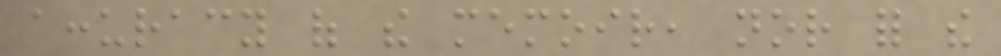accuracy of the memoir, nor for the
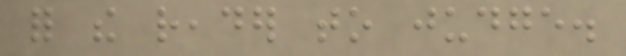for the reader to judge.
